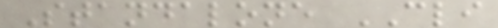Standalone CLI
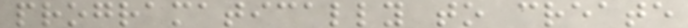programatically to create
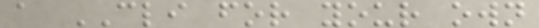a CLI for your own
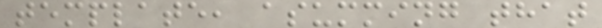template, asumming that
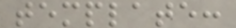template:
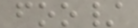foo/
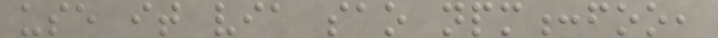use it via sao npm:foo,
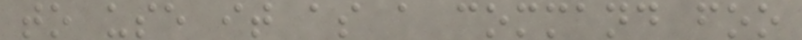to use it as a command foo
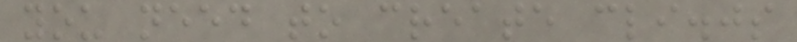you need to create cli.js
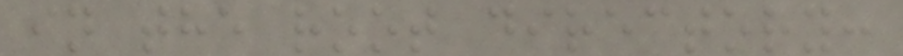in the root directory:
